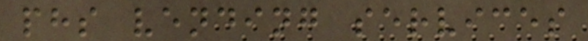phs vending services
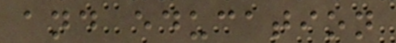and education
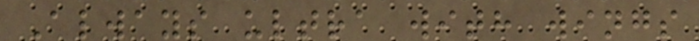Always ultra with wings
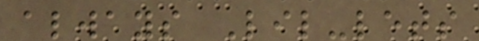always Lil-lets
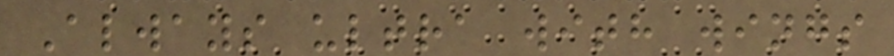Always ultra with wings
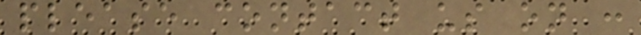please contact us on :
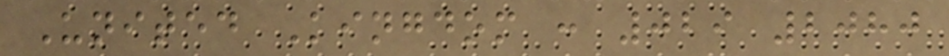United Kingdom : 029 2080
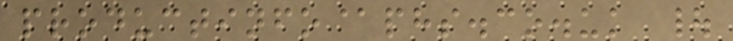productinfo@phs.co.uk |
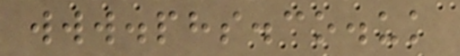www.phs.co.uk
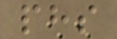phs
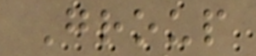Group
